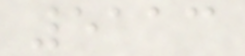5113
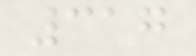317
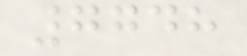7748
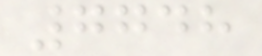7748
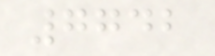7742
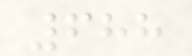688
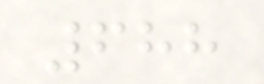688
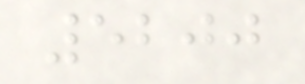5200
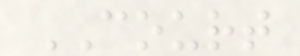COURT
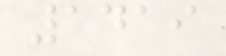1419
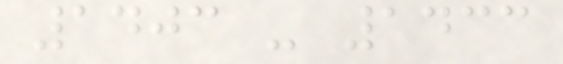1403 - 1433
